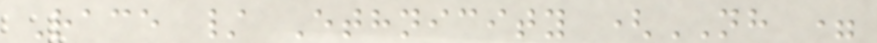Race / Ethnicity (NH =
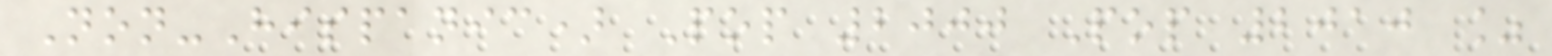Non-Hispanic) Pop 2000 Pop 2010 %
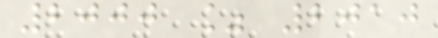2000 % 2010
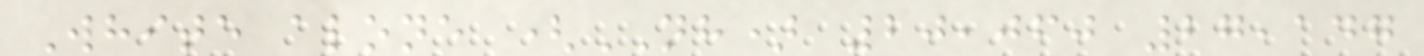White alone (NH) 20,060 27,147
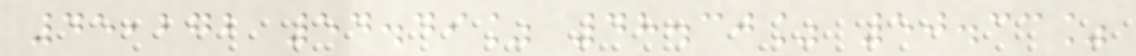45,272 54.49% 48.30% 50.33%
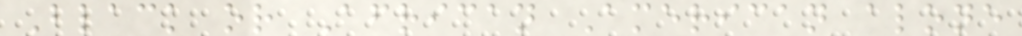Black or African American alone
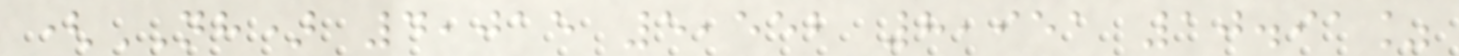(NH) 4,015 5,552 8,951 10.91%
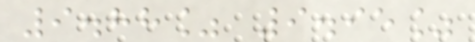9.88% 9.95%
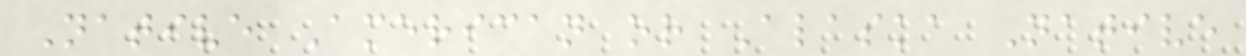Native American or Alaska Native
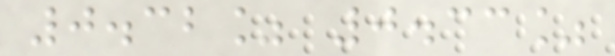0.32% 0.33%
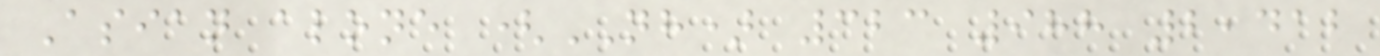Asian alone (NH) 323 988 2,412
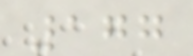177
